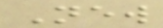New
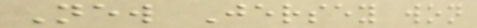New Jersey won
